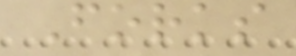Forks
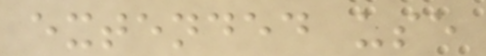extended use
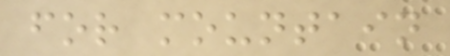for mountain
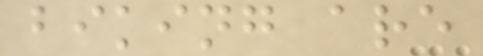biking are
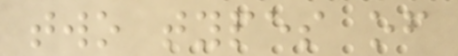two types of
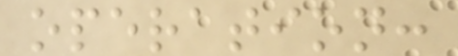operation:
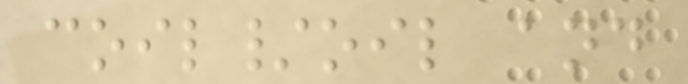coil/oil and
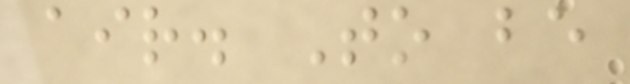air. To be
